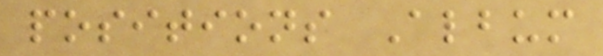positions Album
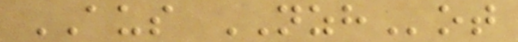AUS NZHot
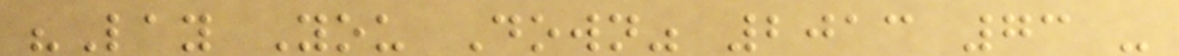"Lay You Down" 2013 73 -
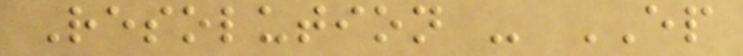Resolution - EP
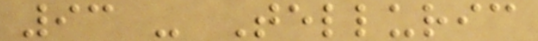93 - Telluric
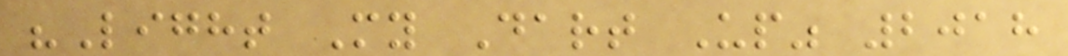"Light My Dart Up" 2018
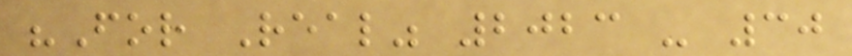"For Real" 2023 - 30
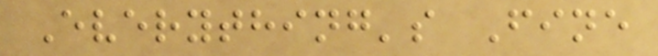Everything's Fine
